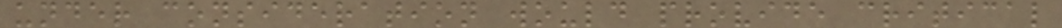under consideration would provide critical
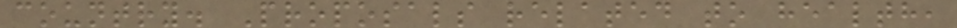country. Proposals related to health,
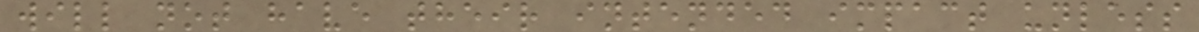will not have their intended impact unless
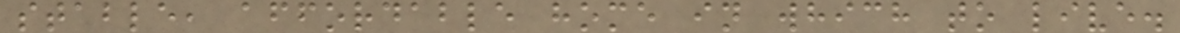stable, affordable home in which to live.
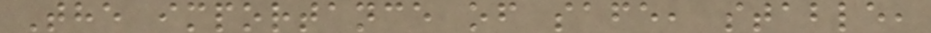The importance of safe, stable,
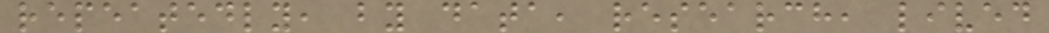repeatedly, by data, research, lived
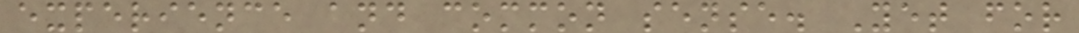experience and common sense. Yet for
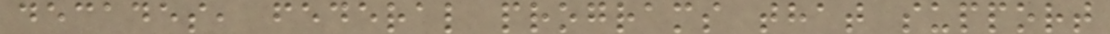decades, federal programs that support
